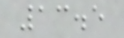13.5
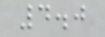4.0
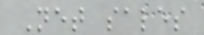Net sales
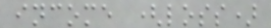income (loss)
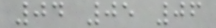04 05 06
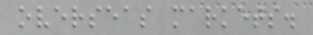overseas markets.
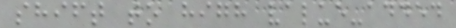shift to high value-added
